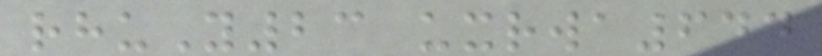rhuY23 uxrwa644
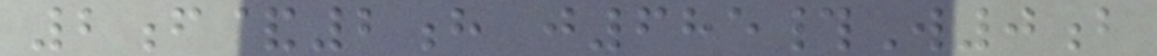2f&2h j685#W0b
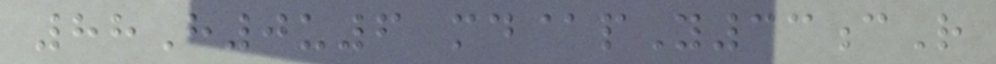88H0u6 md@pY33cR
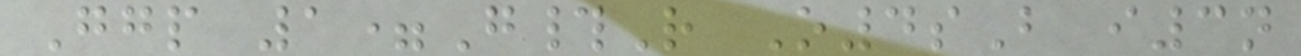Ggp 1=G#R O4sB i3n
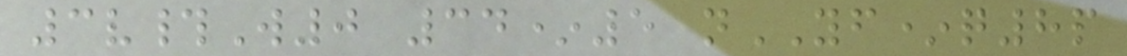3v#W0 34*5 nYF*q8p
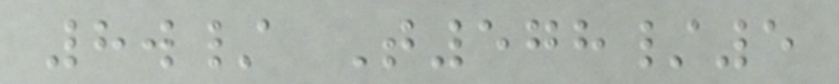8w/ T578/5
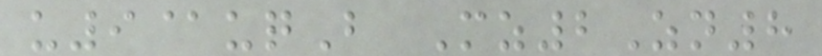u9@uqB Mz2Zn8
